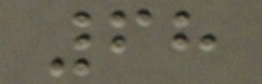68
